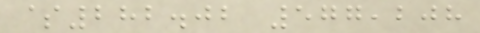$282.02 577,208
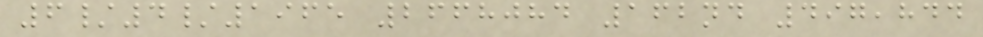6/4/1965 2668084 162nd 497,844
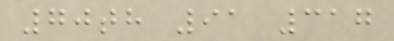70th 91 317
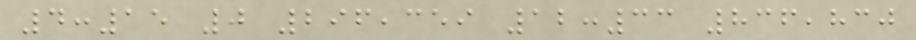4:15 0 296,359 12:33 836,830
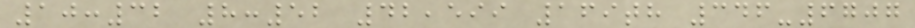10:32 8:52 42,599 169th 346-6707
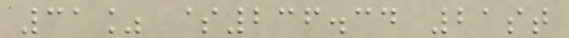31% $236.34 21st
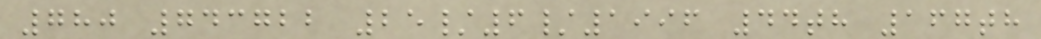780 743722 25/6/1996 44th 167th
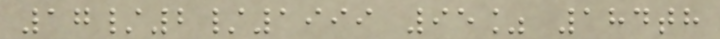17/2/1999 95% 184th
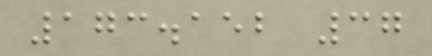173.152 37
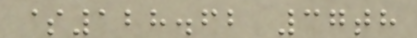$128.62 37th
